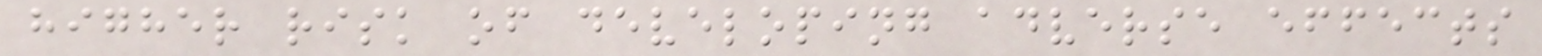higher risk of developing adverse effects
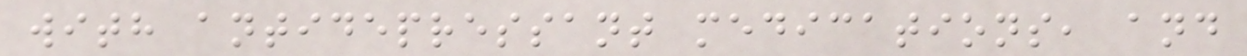with antidepressant medications, and
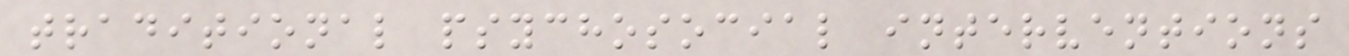traditional psychosocial interventions
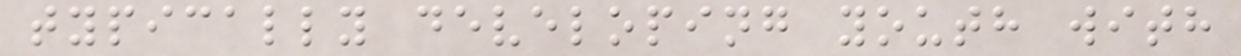typically developing youth with
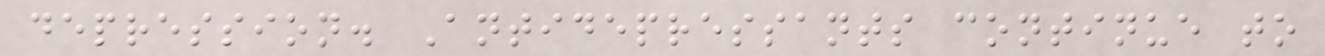depression. Antidepressants continue to
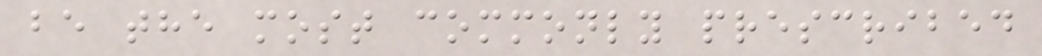be the most commonly prescribed
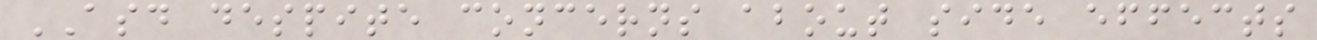ASD despite concerns about side effects
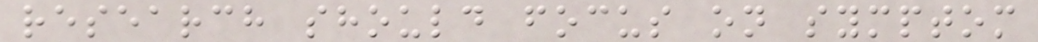research should focus on symptom
